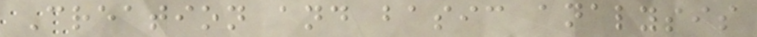Creation and basic analysis
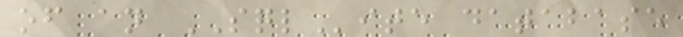of an SQLite database
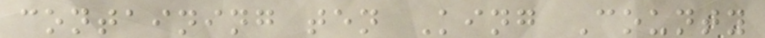containing ten King County
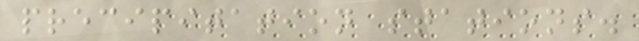precipitation stations.
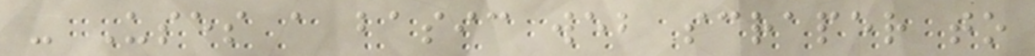- Uses a basic web scraper to
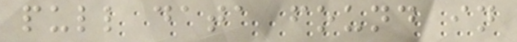pull data found in
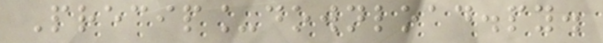Precip_download.py.
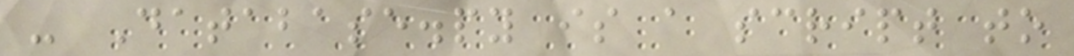- Database.py is a script to
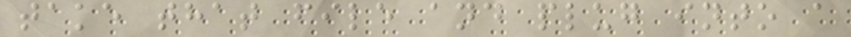take that file and plug into a
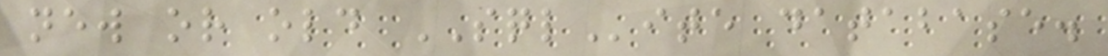new or old SQLite database.
